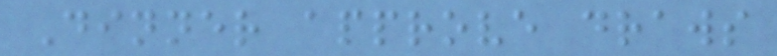Dinner approve draws
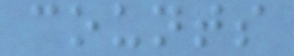counts
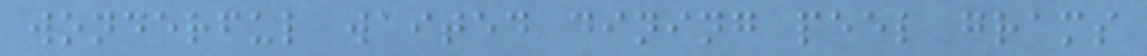wonderful waited dining peel grams
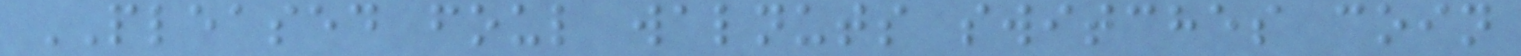PLEASED foul walnuts switches coin
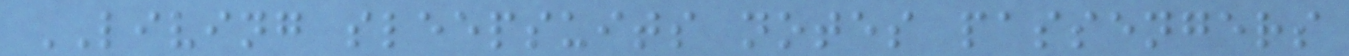LIVING sleepsuits notes passengers
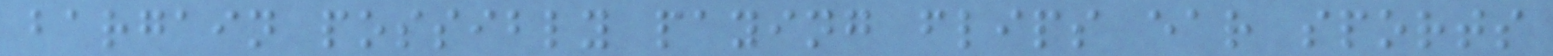bargain possibly paying flips ear sports
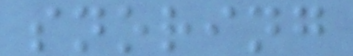snoring
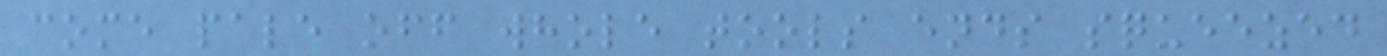come pale off whole tools ends squeezed
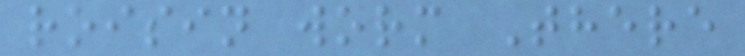roisin worm There
